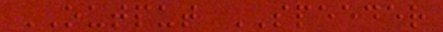OUTPUT SPEEDER
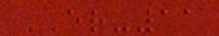ER-11
